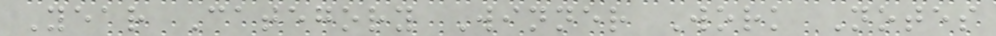Year Category Winner Work Notes
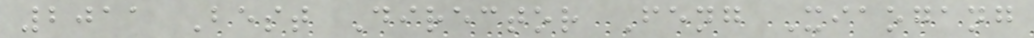2011 Best Director Feng Xiaogang
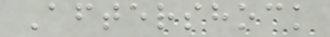Aftershock
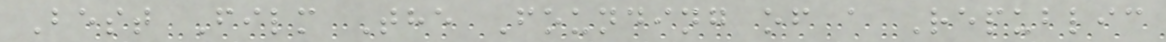Best Film The Founding of a Republic
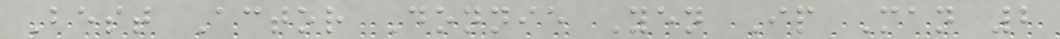Best Actor Donnie Yen Ip Man 2
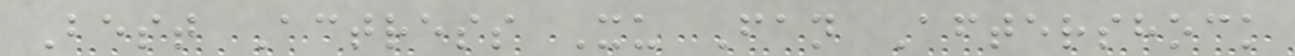Best Actress Xu Fan Aftershock
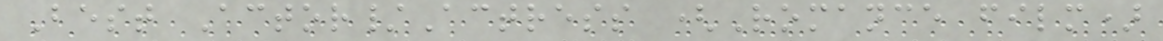Best Actor/Actress (Romance film)
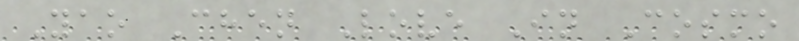Yao Chen Love In Cosmo
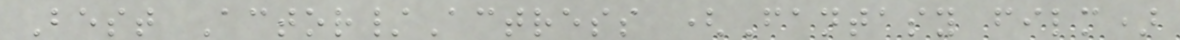Best Actor/Actress (Fantasy film)
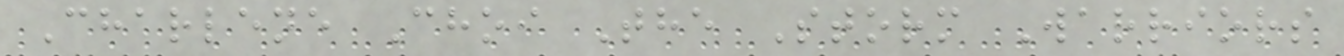Charlene Choi The Storm Warriors
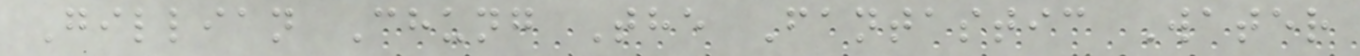Gillian Chung The Fantastic Water
